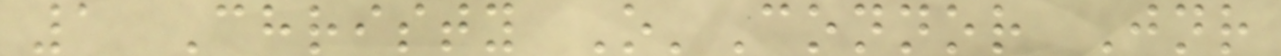1 Christy O'Connor Jnr
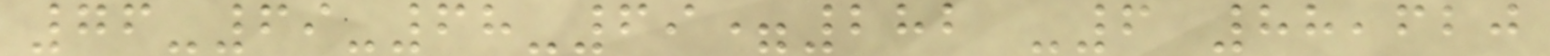76-69-68-69=282 -6 88,620
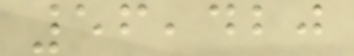56,420
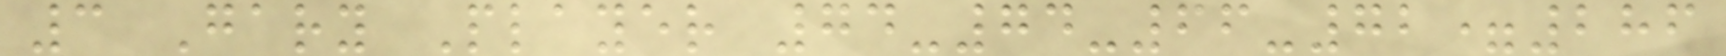3 Gary Player 74-74-66-72=286
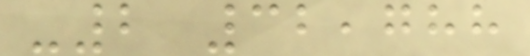-2 32,788
